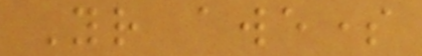Your awesome
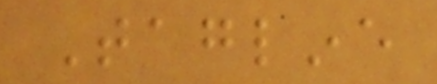Tagline
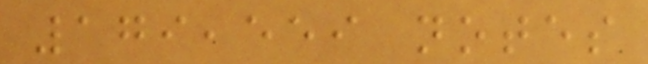179,559 notes
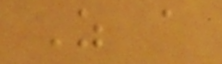As a
